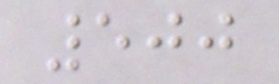500
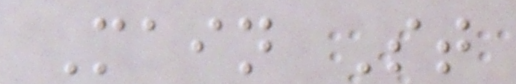Main St
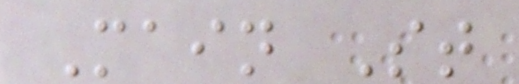Main St
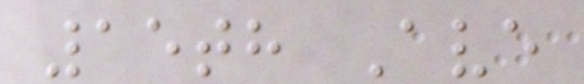15th Ave
